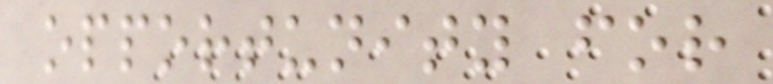opportunity for
